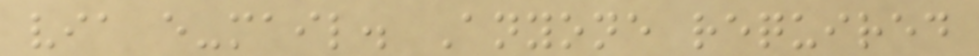via e-mail. Anyone required
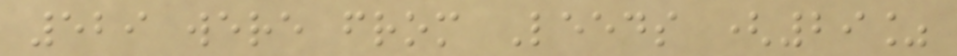529 were from Leeds (29%
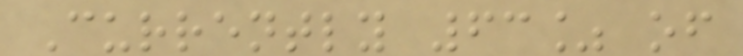Currently 63% of
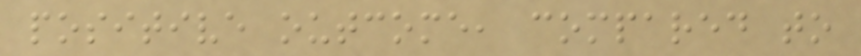positive outcome, compared to
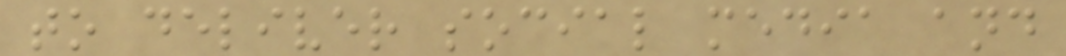to deliver social media and
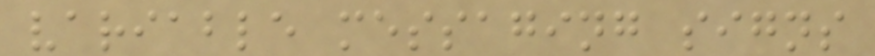variable messaging signs
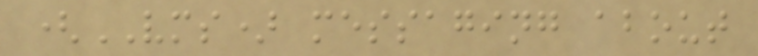(VMS) messaging about
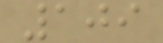109
